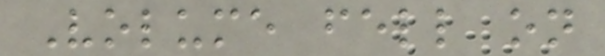Volume fell on
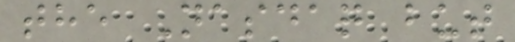the Nasdaq but
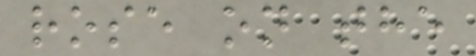rose on the
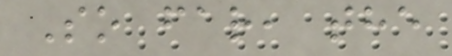So far, the
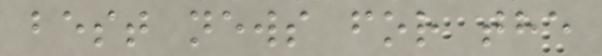best news for the
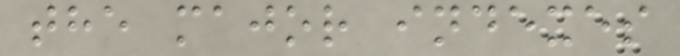the major indexes
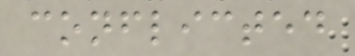conflicted
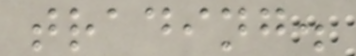trading.
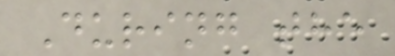During the
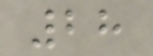28
